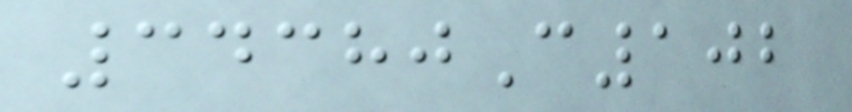34380C102
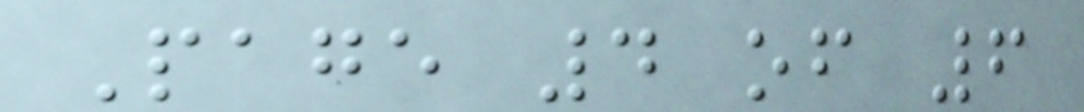Page 4 of 6
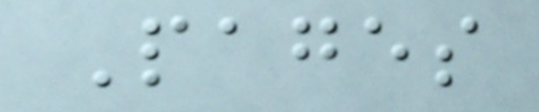Pages
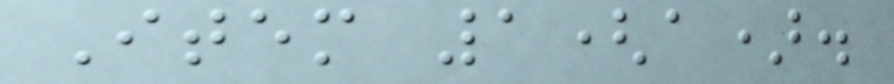Item 1(a).
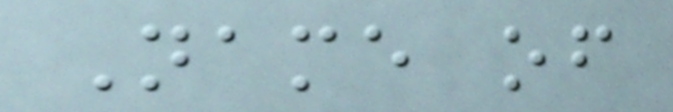Name of
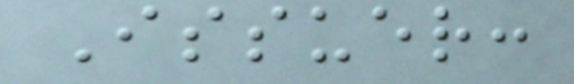Issuer:
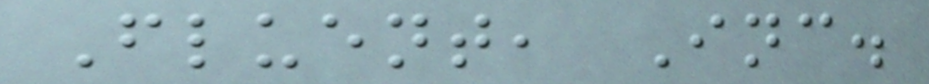Fluent, Inc.
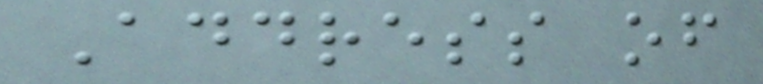Address of
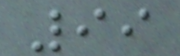99
